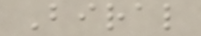Biral
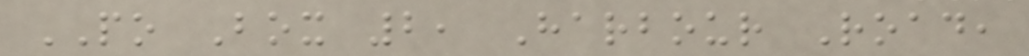PO Box 2, Harbour Road,
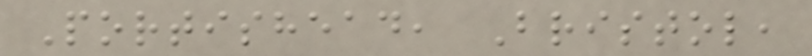Portishead, Bristol,
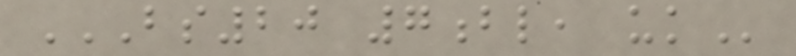BS20 7BL, UK
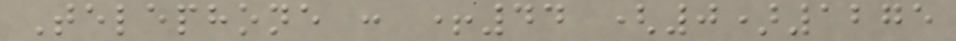Telephone : +44 (0)1275
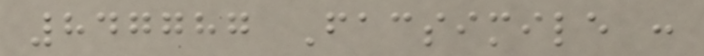847787 Facsimile :
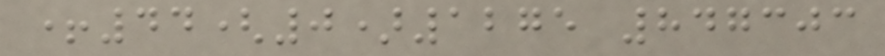+44(0)1275 847303
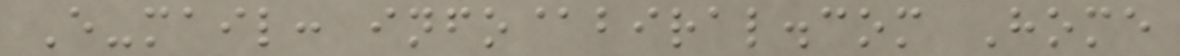E-mail: info@biral.com Home
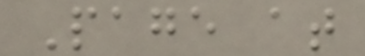Page at
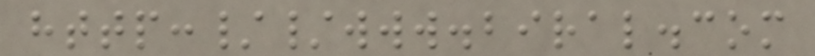http://www.biral.com
